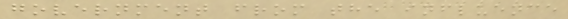government from the influence
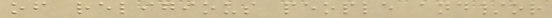of religious people and/or
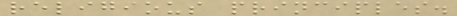religious principles.
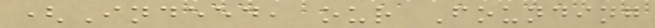(Indeed, our Founding
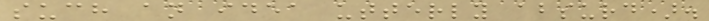such an idea utterly absurd).
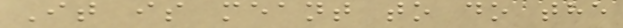It is meant to do the
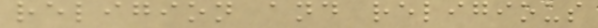religion and religious
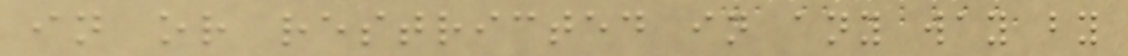in or restricted in any way by
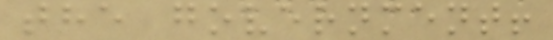the government!
